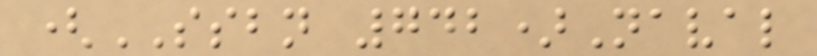(SSBN 742)Naval
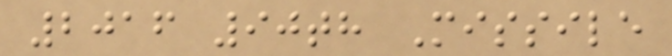2016 90th Missile
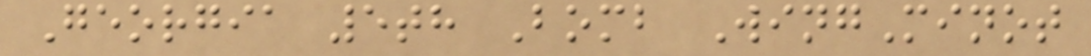Georgia 5th Bomb WingMinot
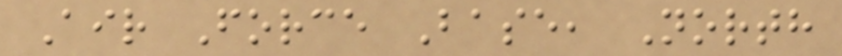Air Force Base, North
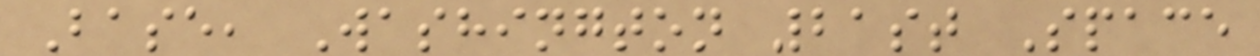Base, Washington 21st Space
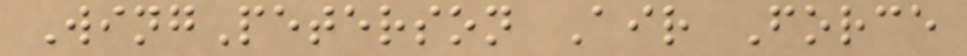WingPeterson Air Force
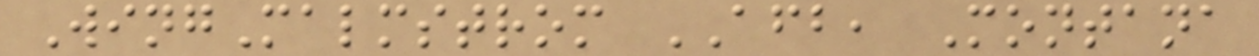WingMalmstrom AFB, Montana
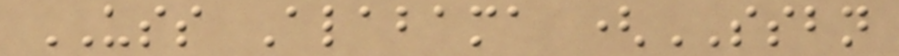USS Alabama (SSBN
